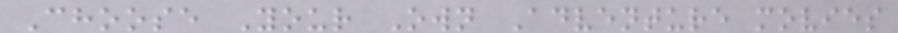Choose Your Own Adventure movies
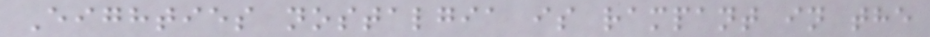Eighties nostalgia is rampant in the
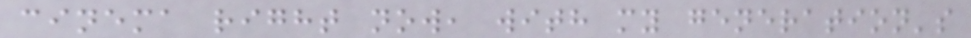cinema right now, with my generation's
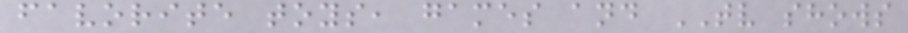favorite toys, games and TV shows
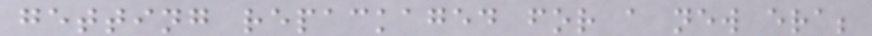getting repackaged for a new era;
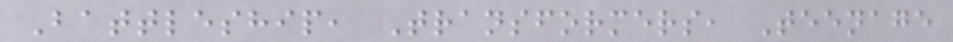Battleship, Transformers, Teenage
